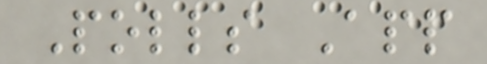Polls App
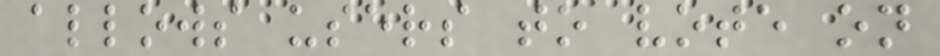allows users to vote on
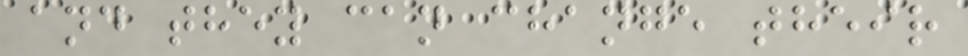and they can change their
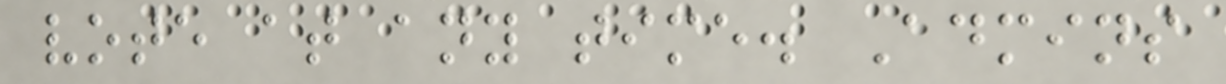vote at any time. Admins
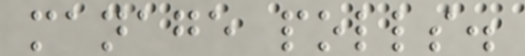manage polls.
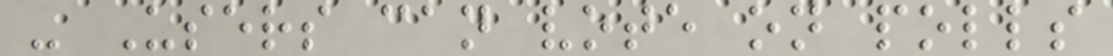- Users can vote on polls
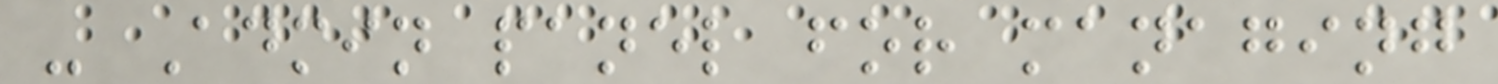- Admin panel for managing
